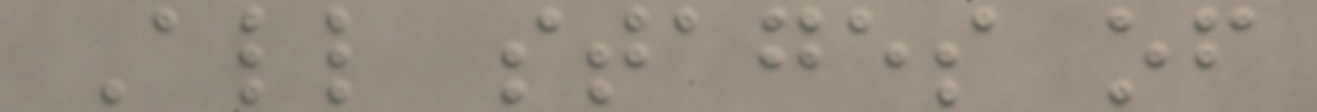All stages of
